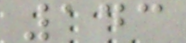143
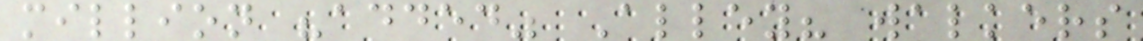million "added" Alley? walkers
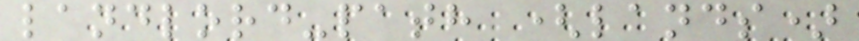landlord-path (lands)
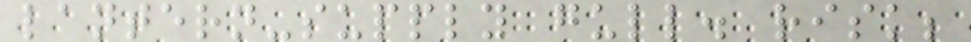lantern-supply gull. risk;
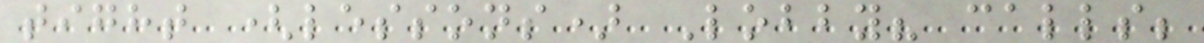tight (lessons) Lobby? calls;
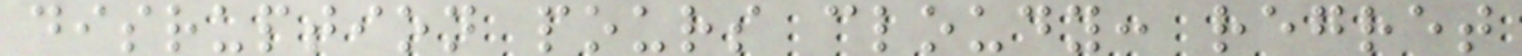disruption pours cloudy: regret
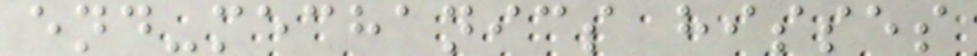end-mechanics hisses
